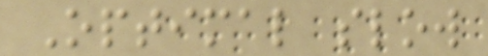Optimal slow
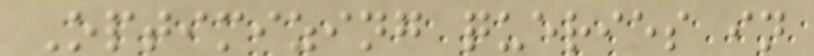Optimizing queries in
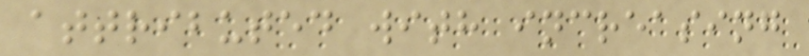attributed with increasing
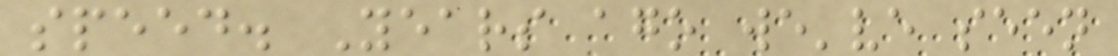speed. Years ago we've seen
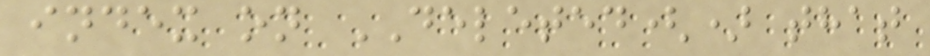index on DELETED() that
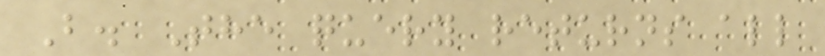B. The query returns all
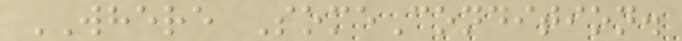WHERE SomeCondition.
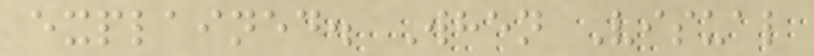explained. When Visual
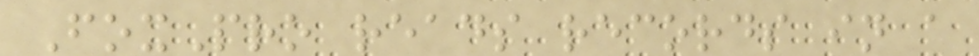FoxPro reads records in a
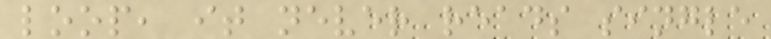loop, it never reads single
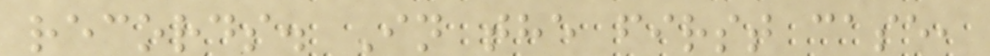records. In the first case,
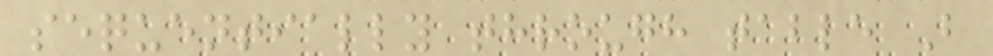sequentially through table B
